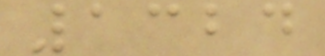1324
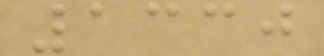1330
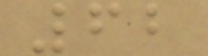62
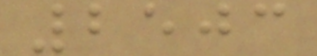2503
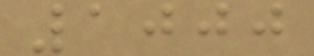1000
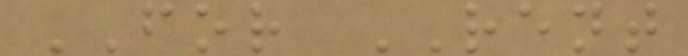FOR RENT
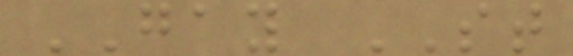GAY ST
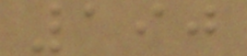190
